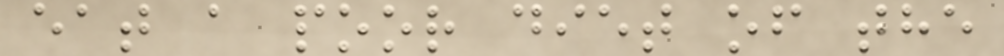eat a poor diet of the
